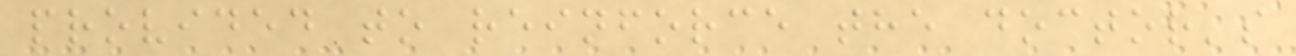provided to reinforce the doctor's
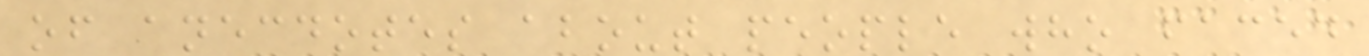of anecdotes about people who faced
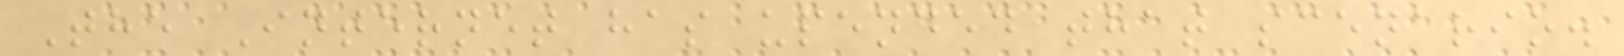The Internet has upended that scenario.
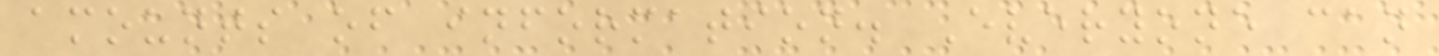amounts of information. Everyone can
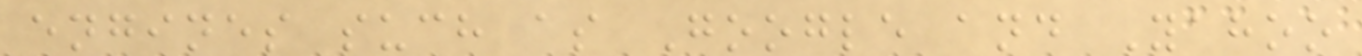engines such as Google and Yahoo
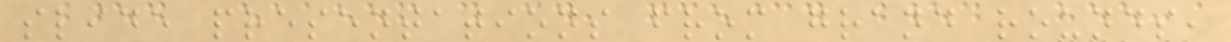slide presentations from grand rounds,
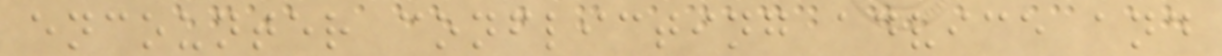encounter conflicting advice and
